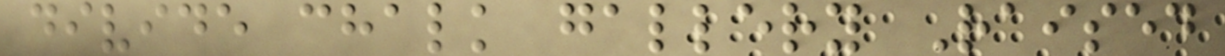divide chalk gallery Raised
